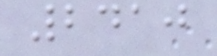2410
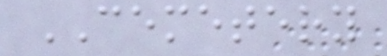CEMETERY
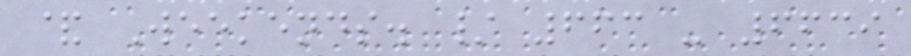& Weekends. / 663 - 6639
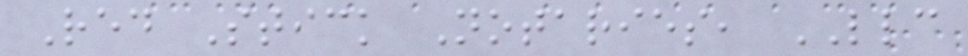Red Stick Notaries, LLC
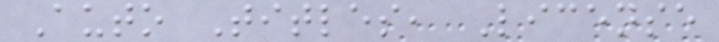Auto Titles, License
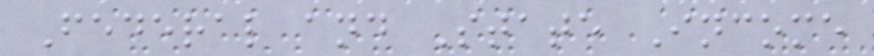Federal and State Income
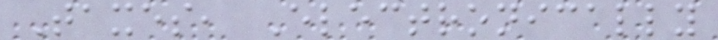Taxes, Electronically
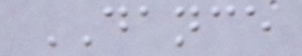DANCE
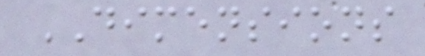DIMENSIONS
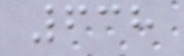638
